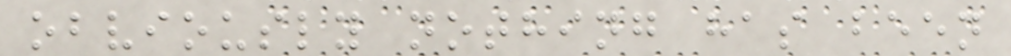obviously nothing has been
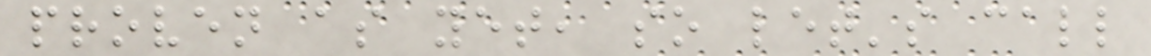proven as yet, so let's call
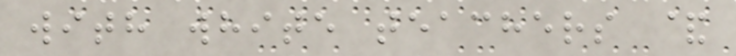with white teachers &
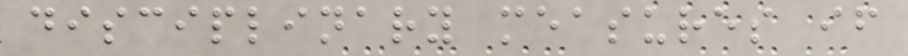disciplinary measures if
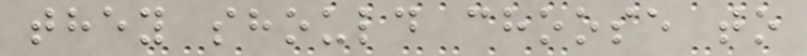they should choose to
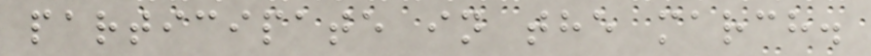participate in the march.
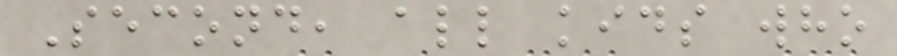Second, all kids who
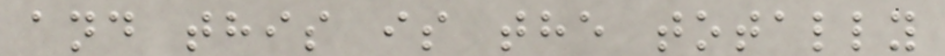and this is the totally
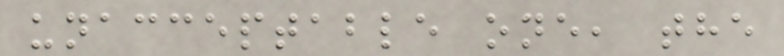unacceptable one, the
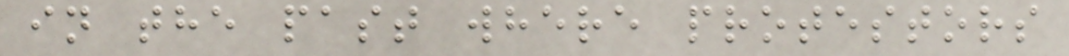in the past where protestors
